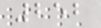252
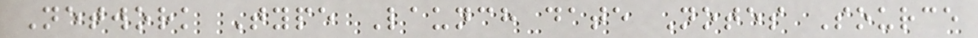Network Type Launch date Notes Source
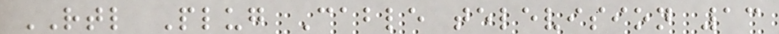RTL Plug Cable television 13
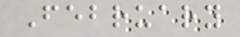February
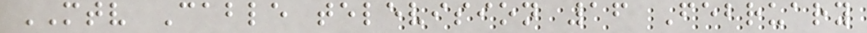MTV Cable television 16 February
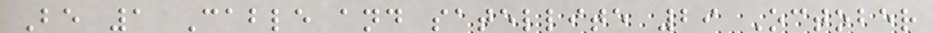Be 1 Cable and satellite 29 October
